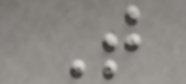T
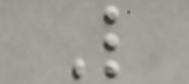L
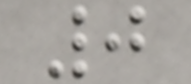0
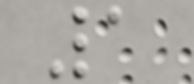1
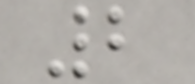2
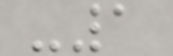-1
